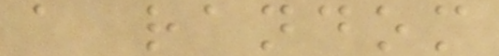a random
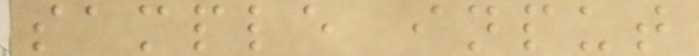sample input
